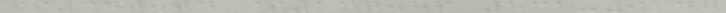$340.04 $137.86 531-9147
